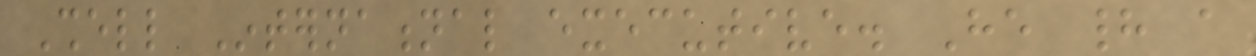Shell International executive. He had a
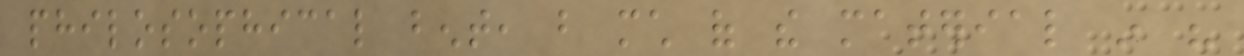philosophical bent, but much of the material in his
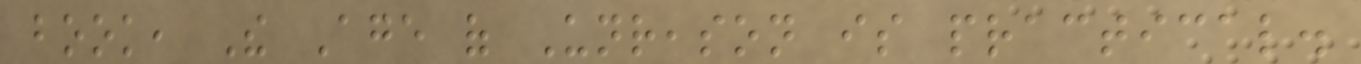book, The Age of Unreason is practical.
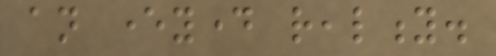an everyday reality.
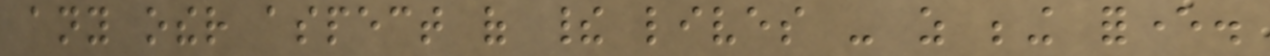any other aspect of their lives - as being forever.
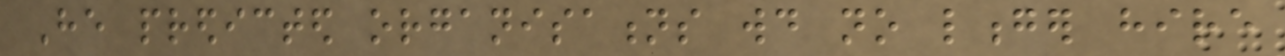He predicted organisations would no longer hire
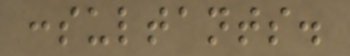consultants.
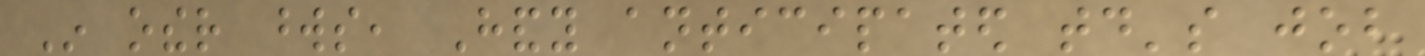In other words, Handy anticipated today's job
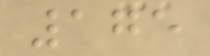175
